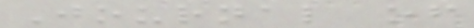Journal of
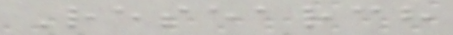Research
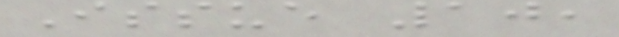Issue 10,
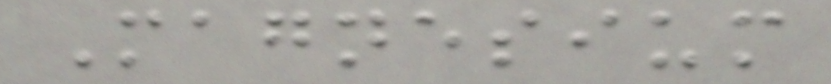Magnesium
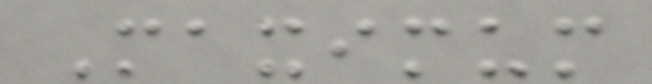Maximum
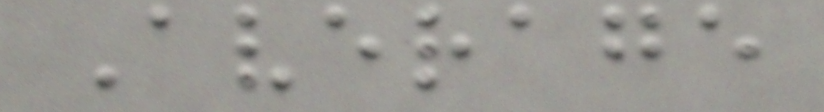Average
